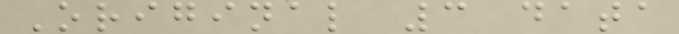Original 3 data
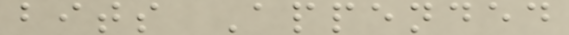bits Appended
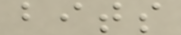bits
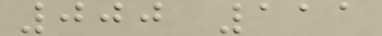000 111
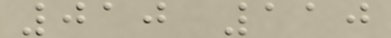010 110
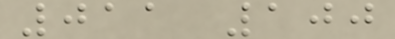011 100
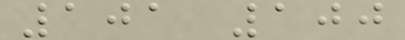101 100
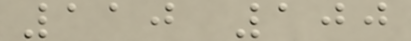110 100
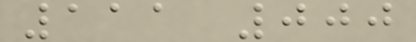111 000
